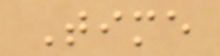Time
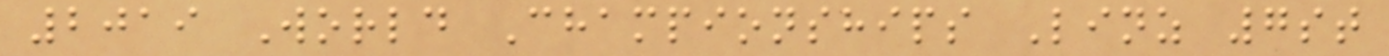2019 World Championships Linz 7st
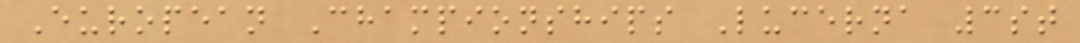European Championships Lucerna 3st
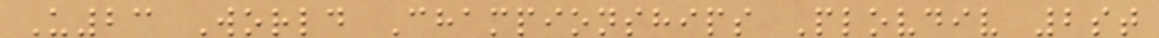U23 World Championships Plovdiv 2st
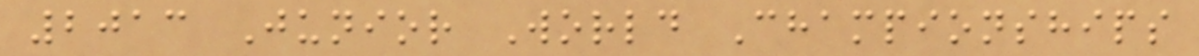2013 Junior World Championships
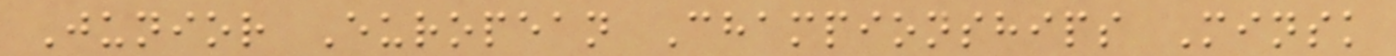Junior European Championships Minsk
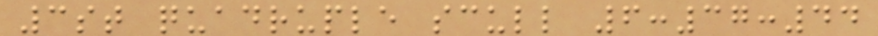3st quadruple scull 6:37:44
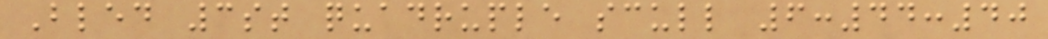Bled 3st quadruple scull 6:44:40
